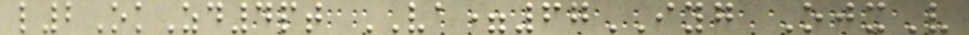l2OkZd4pt VA=67IYG OjxV
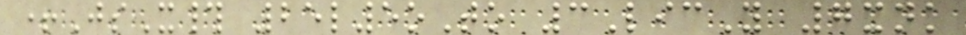+JsX# 25l5oTo 3LicY 7xnk
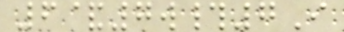6&7w#7I
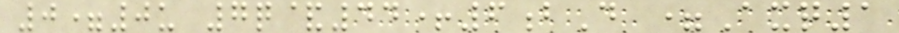0=0u 7q&44+6bD =Axq1
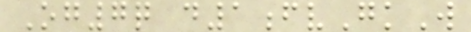Og7q d1fvGkW
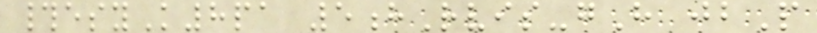#esyK8pa 5hRvis-gH jbP
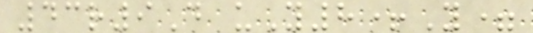43r9D uY8+Y=
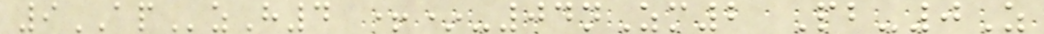9APzH4 +*-04nZm2 Pb-0Z
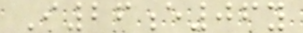I26e06y
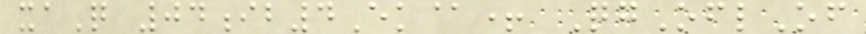xaQ 04ib4Ek@+ QgOflOf
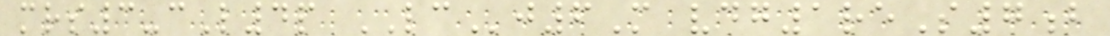mrs3-cL4p LCj6M vdg1reS7b
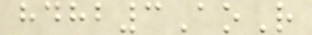hdhb3AoR
